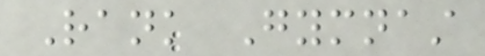Rank Gymnast
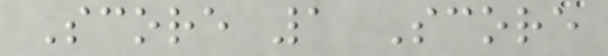Score 1 Score
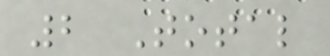2 Total
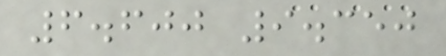6.600 9.350
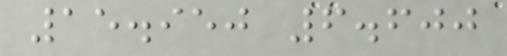15.950 6.600
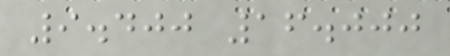9.400 16.000
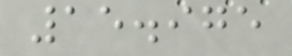15.975
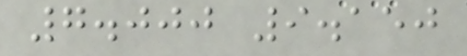7.000 9.150
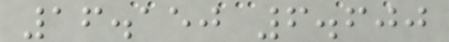16.150 6.600
